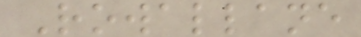Rowallane
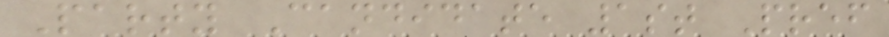Party Candidate 1st Pref
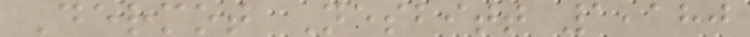Dermot Nesbitt 1,180
